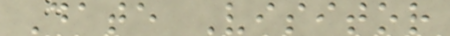Date Visitor
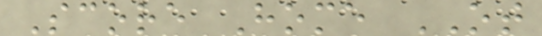Score Home OT
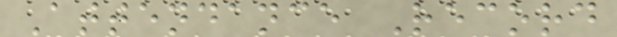Attendance Record
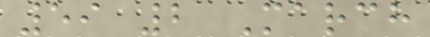59 2 March
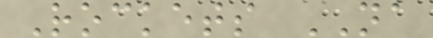Rockets NA
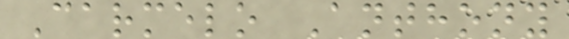Carmelo Anthony
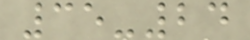35-24
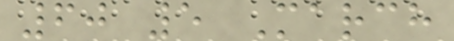60 5 March
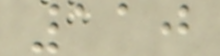110
